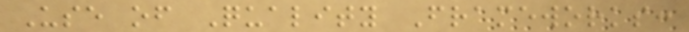Use of Quality Frameworks:
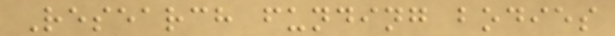Research funding bodies
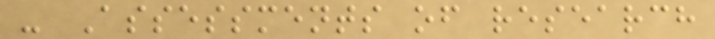- Assessments of research
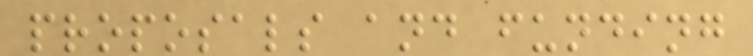proposals and funding
